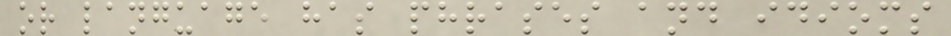or language has phrases and idioms
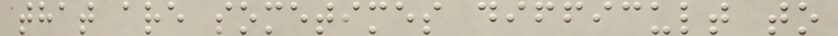that are sometimes difficult to
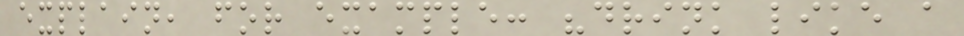explain, for example: "drink like a
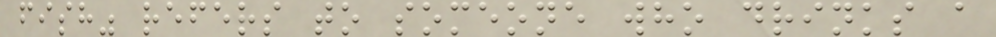fish" refers to someone who drinks a
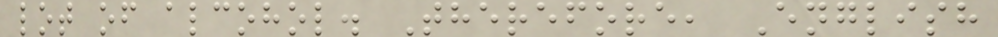lot of alcohol. Therefore, English
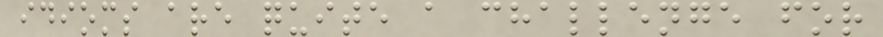idioms are quite a challenge for
